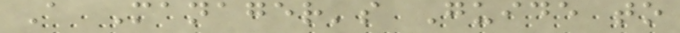A Manager's Guide to
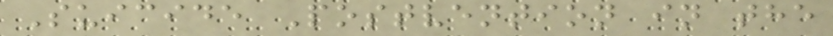Suicide Postvention in the
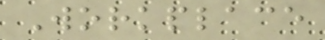Workplace
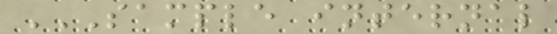SAMPLE INTERNAL
